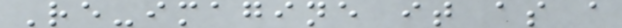Re-imagine it as a
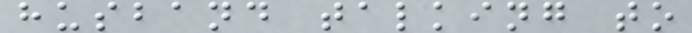husband talking to
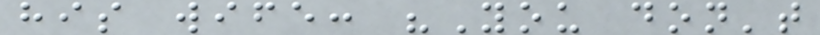his wife: "You don't
